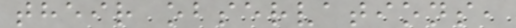their observations,
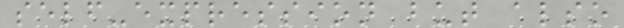self-expression but also
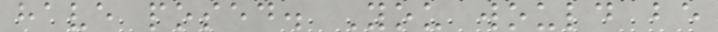have posed. You would be
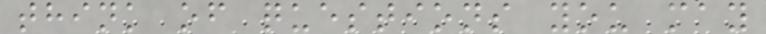think of questions you may
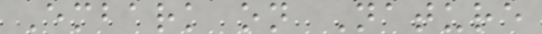Embark on Nature
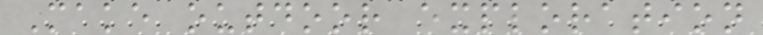Make outdoor exploration
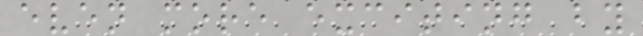even more exciting by
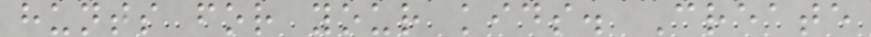hunts for your kids. Create
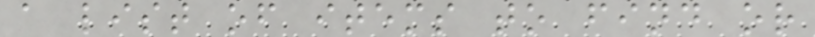a list of items to find or
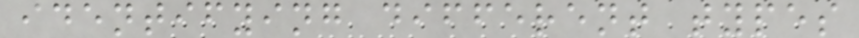identifying different types
